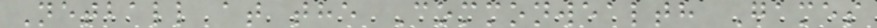Netball at the Commonwealth Games
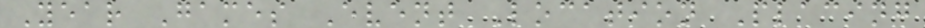Year Games Event Location Placing
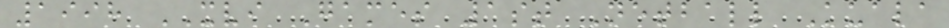1998 XVI Games 1st Netball Kuala
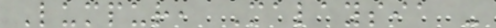Lumpur, Malaysia -
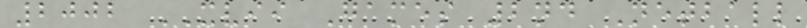2002 XVII Games 2nd Netball
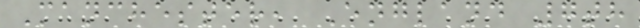Manchester, England 7th
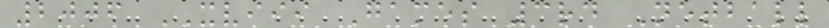2006 XVIII Games 3rd Netball
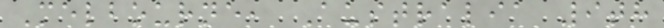Melbourne, Australia 9th
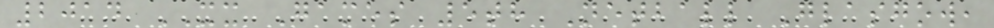2014 XX Games 5th Netball Glasgow,
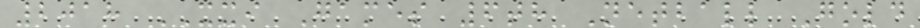2018 XXI Games 6th Netball Gold
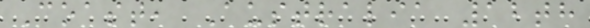Coast, Australia 12th
